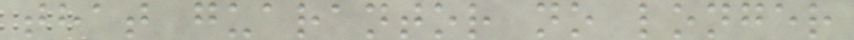that guarantor no longer
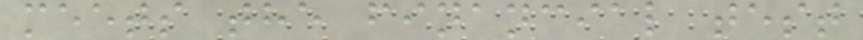meets the financial test
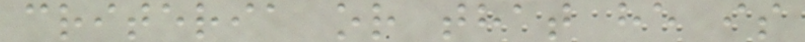criteria or that he is
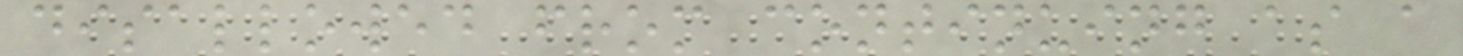disallowed from continuing as a
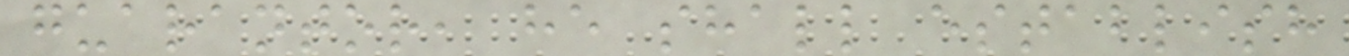guarantor, he shall establish
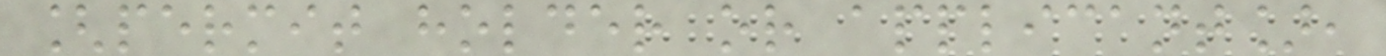[permit holder or applicant],
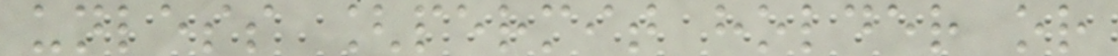unless [permit holder or
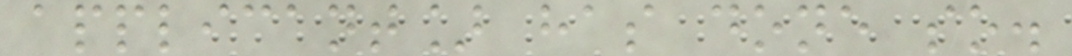applicant] has done so.
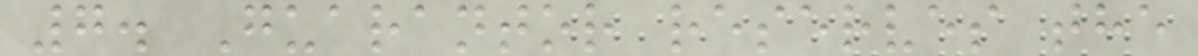7. Guarantor reserves the
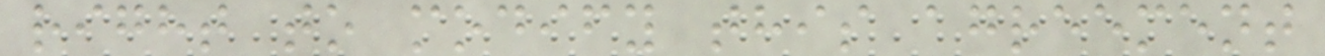right to modify this agreement
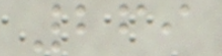269
